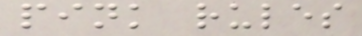pink rules
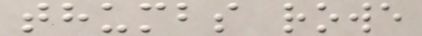thumbs rowe
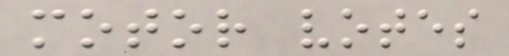motor votes
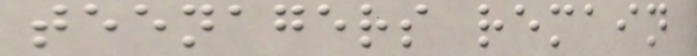teenagers remain
